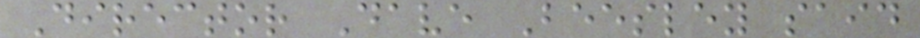Director Dave Beesley said
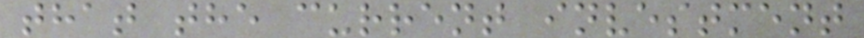that the current investment
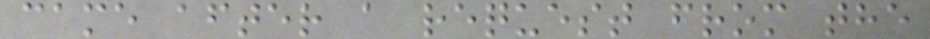came after a request from the
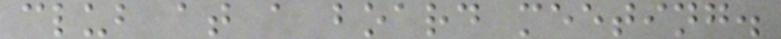club at a board meeting.
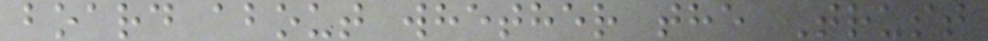board about whether the Trust
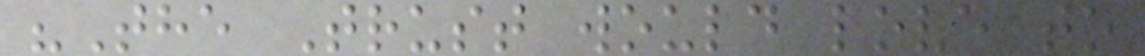"The Trust would love to
